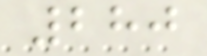280
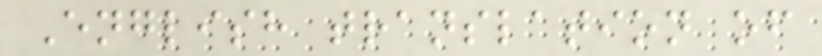English translation of
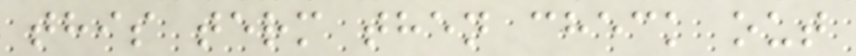this term then check out
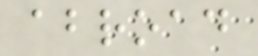abroad
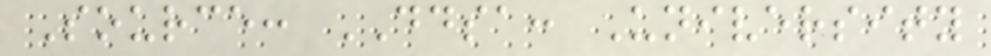Source: DDSA: University
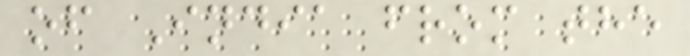of India from the
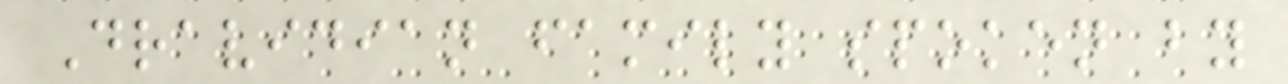Dravidian family spoken by
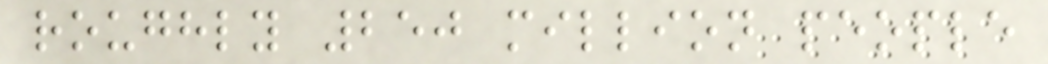roughly 250 million people
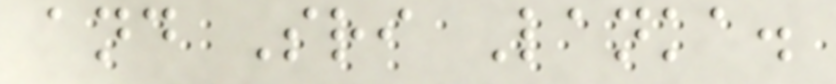and Sri Lanka.
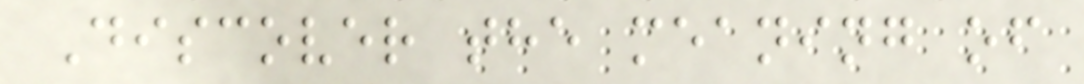Discover the meaning of
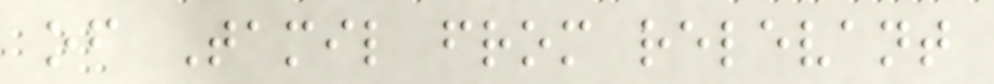of Tamil from relevant
